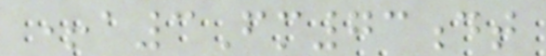+a3Fm73dt
